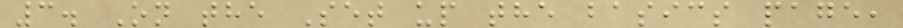3. On the Set up the basics page,
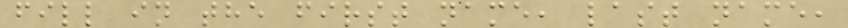fill in the first name, last name,
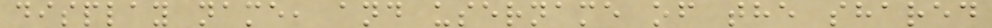display name, and username of the shared
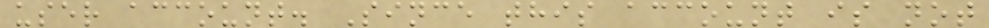user account. Since this account is not
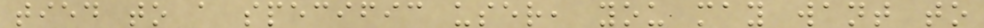tied to a specific user, you may want to
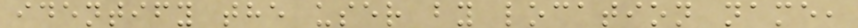identify the user by location name,
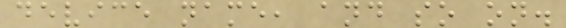device name, and so on.
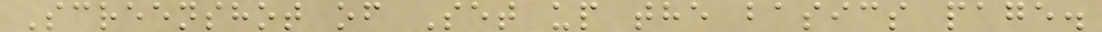Screenshot of Set up the basics page.
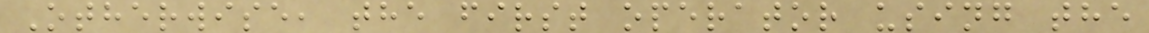Otherwise, the first operator using the
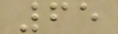65
